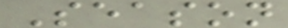Season
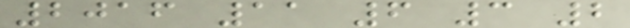2016 11 6 3 2
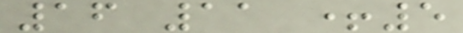16 11 +5
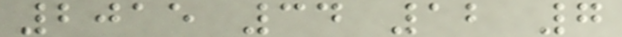2015 34 12 7
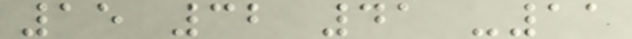15 32 41 -11
